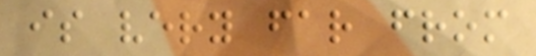is very far from
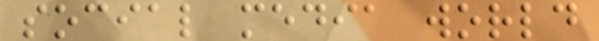social media world
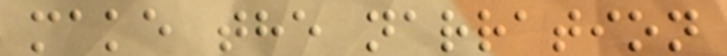make the narration
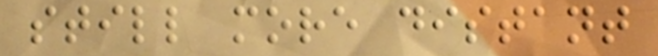still more distant
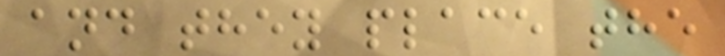and they place the
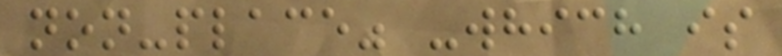non-place" -which is
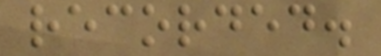recorded.
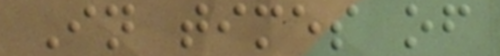In times of
